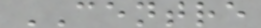CENTRE
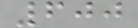600
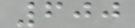600
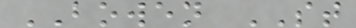BOWEN ST
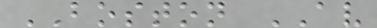BOSTON AV
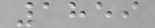1859
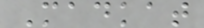Madkat
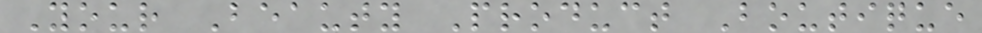Your Beauty Product Boutique
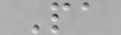Pa
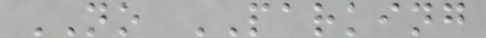NO PARKING
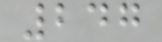247
